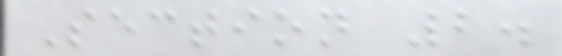Section 2.
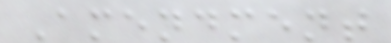Amendment
